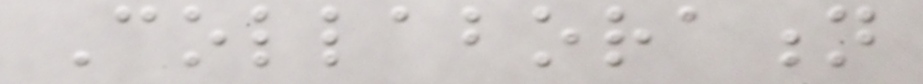Collaboration
